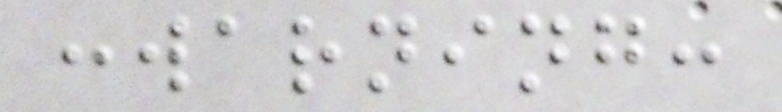:warning:
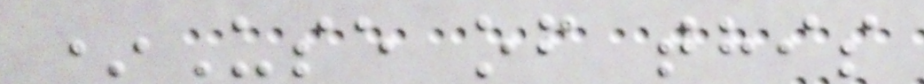*Use of this
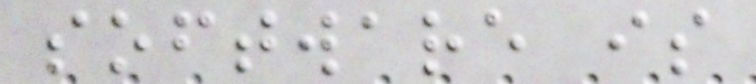software is
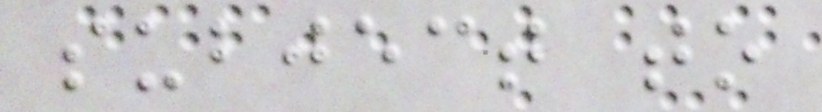subject to
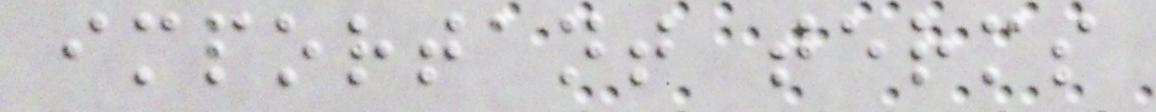important terms
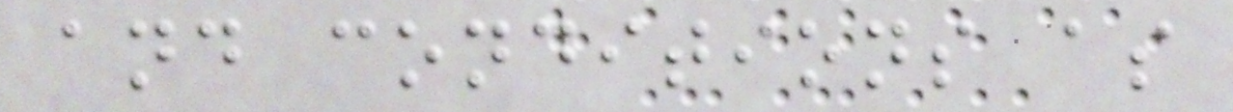and conditions as
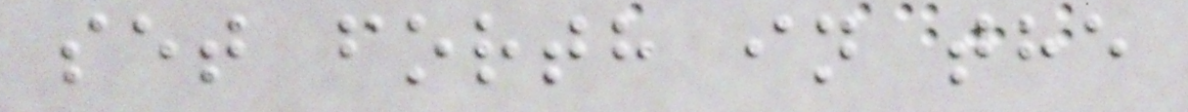set forth in the
